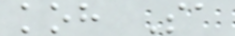koh Sa
